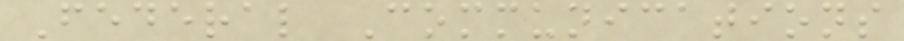Federal Communications
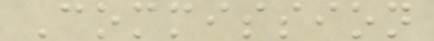Commission
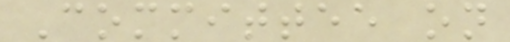Committee on
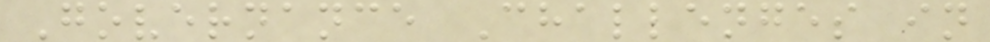Governance Challenges in
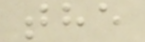the
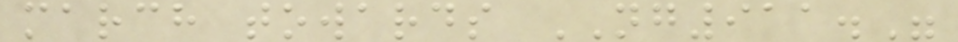march towards NG911."
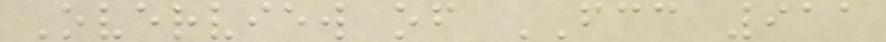Overview of FCC 911
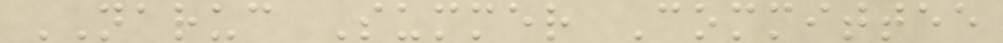NARUC Summer Committee
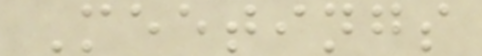Meetings
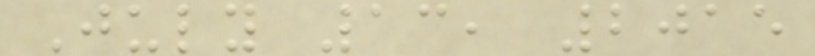July 13, 2015
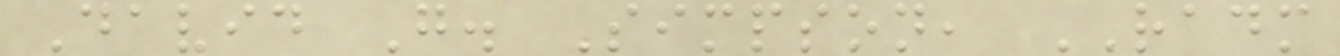David G. Simpson, RADM
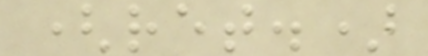(ret.)
